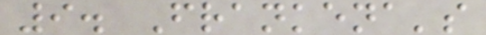9. Frankena's
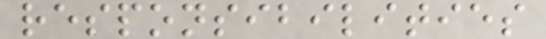responsibilities
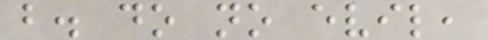b. do no evil,
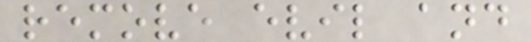remove evil and
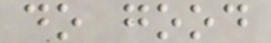do good
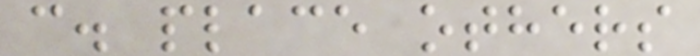c. place others
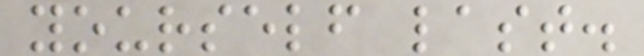yourself last.
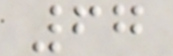67
